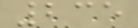235
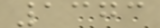1373
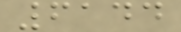6144
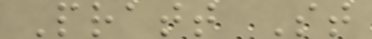Pratt St
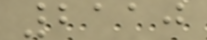2110
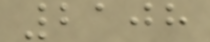2108
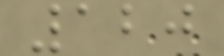120
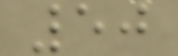50
